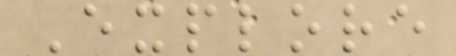Explore
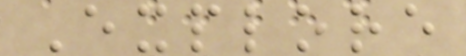Explore
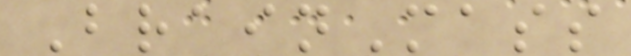BrainMass
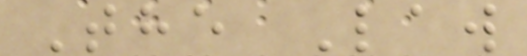The Law
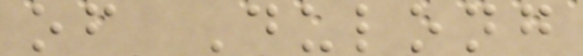of Dulong
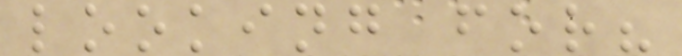looking for?
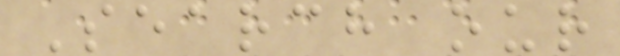Search our
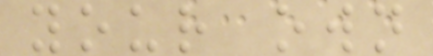your own
